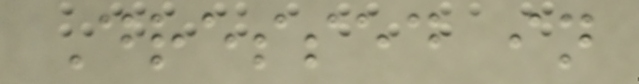Dressed in
